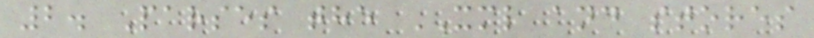2. Parses the XML and stores
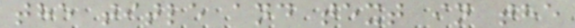the title and text in the
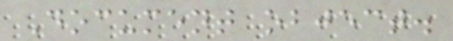Document object.
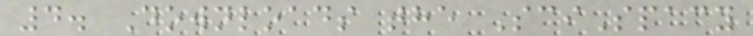4. Downloads the SciSpacy
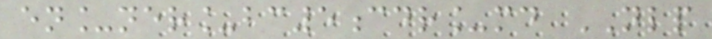en_ner_bc5cdr_md NLP
